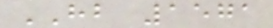HB 1571
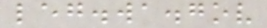leg.wa.gov
